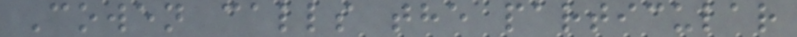Cowen calls the particular
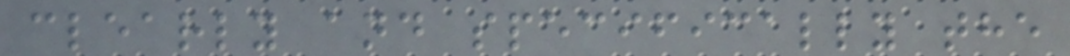clearly and specifically the
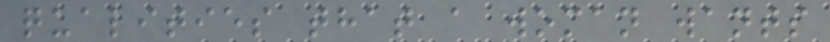qualities that a woman wants
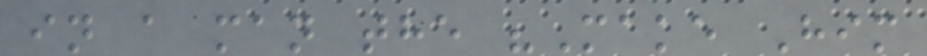in a man the "Make Him
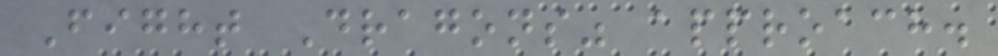Fight Dragons" approach.
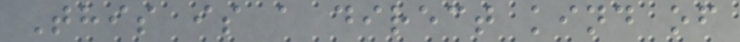This is a direct kind of
